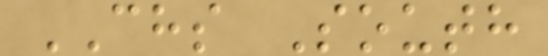CHS South
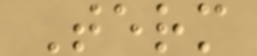Term
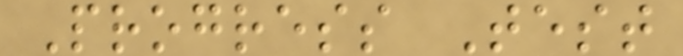Progress Test
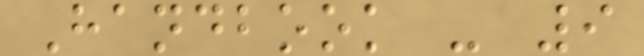Handbook - 9
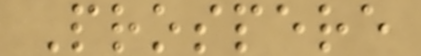Prospere
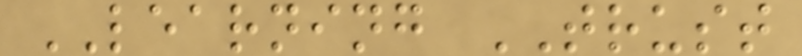LEARNING TRUST
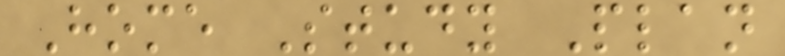Home Study Plan
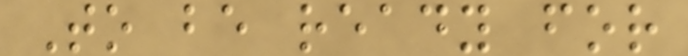To be ready for
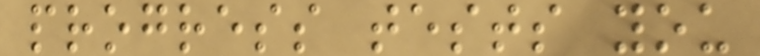progress tests you
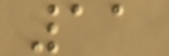11
